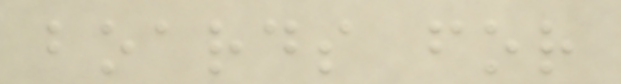boards for
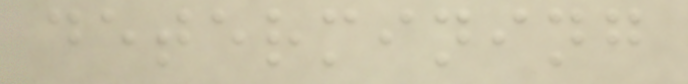determining
